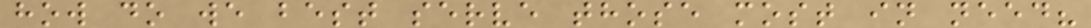how do we best serve those most in need?
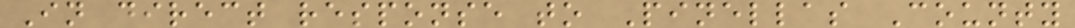In direct response to Pinellas County
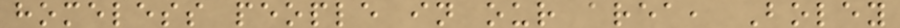homeless people in our area, Boley
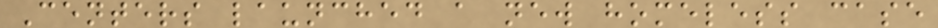Centers launched a new homeless case
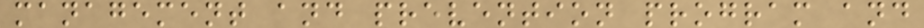management and prevention program and
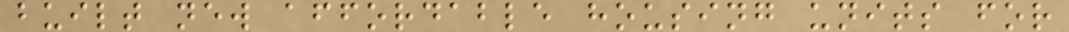built new affordable housing units for
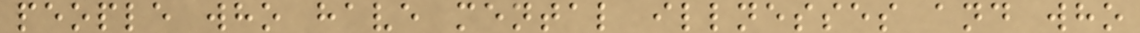people who have mental illnesses and who
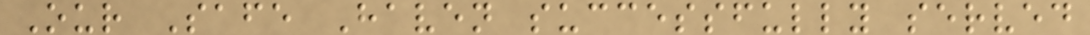Our Safe Haven successfully served
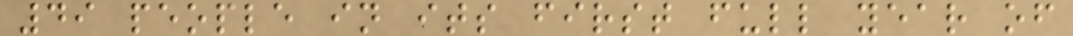49 people in its first full year of
